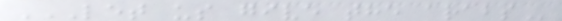LET US GIVE THE ARABS
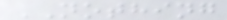NOTHING
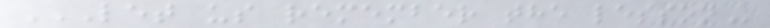LET US REMEMBER THE LESSON
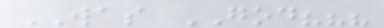WAS GOD???
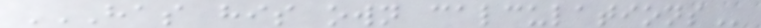HAS HIS OWN CALCULATIONS
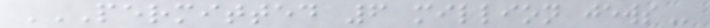PERMITTED 6 MILLION JEWS
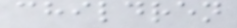children
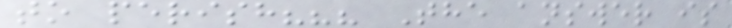to perish??? The answer is
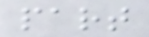part
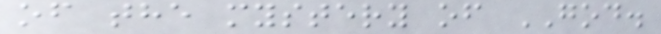of the mystery of GOD.
